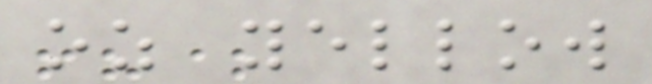oz yellow
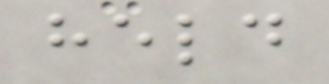held
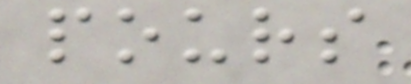pours
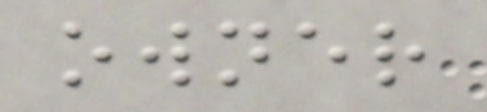owner
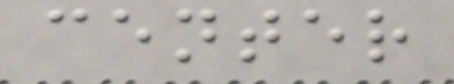center
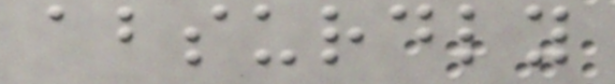absurdly
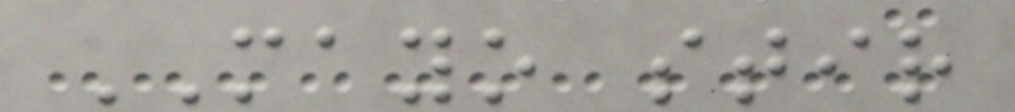MAYO stir
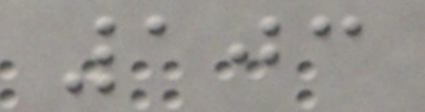103
